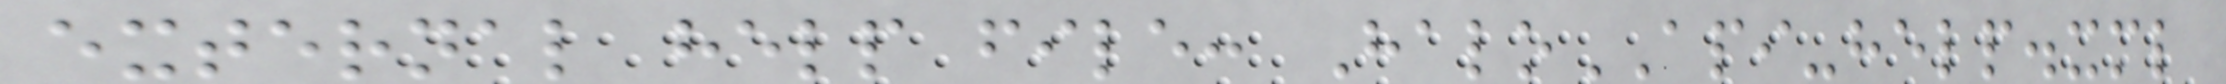external help file: HaloAPI-help.xml
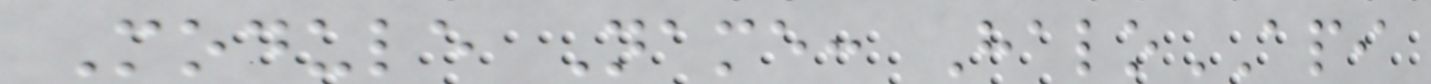Module Name: HaloAPI
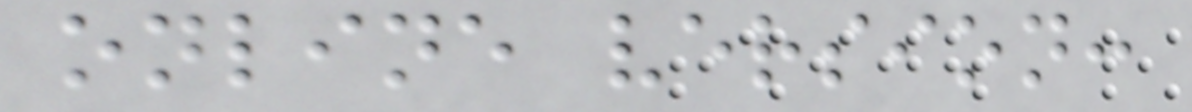online version:
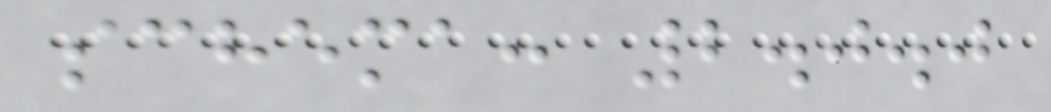schema: 2.0.0
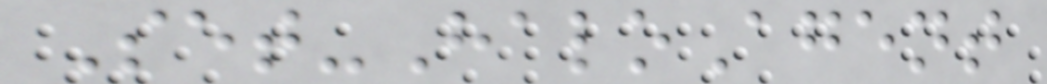Set-HaloAgent
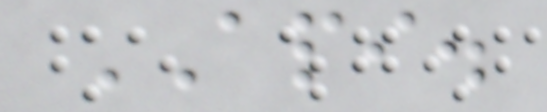API.
